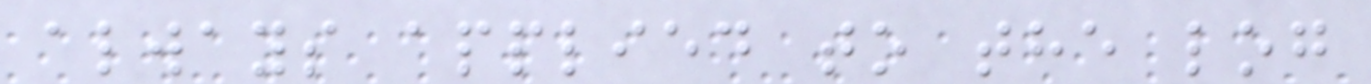always applied to the log
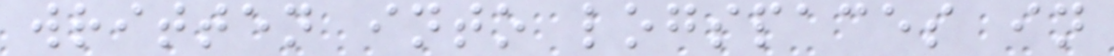written into logspaces in
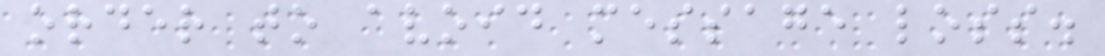order to avoid message loss.
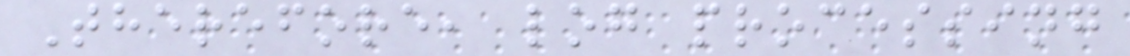Therefore, log processing
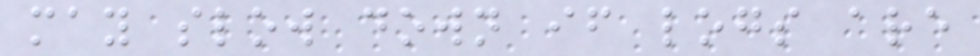may slow down if logs are
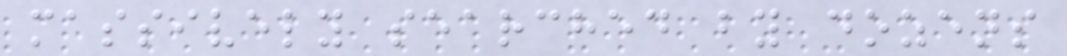massively searched by dozens
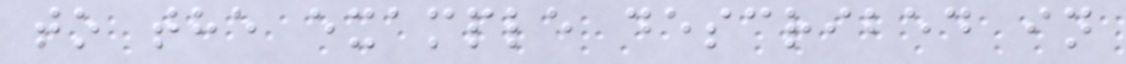to the example described in
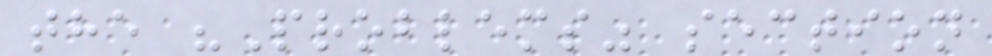the "Problems" section
